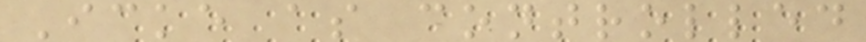Icke as controlled
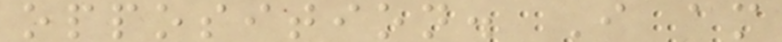opposition. I am
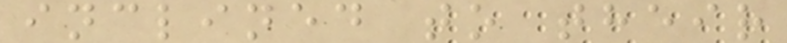inclined to their
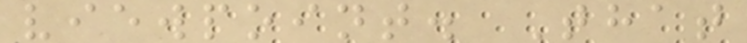viewpoint. That
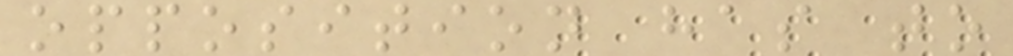opposition has to
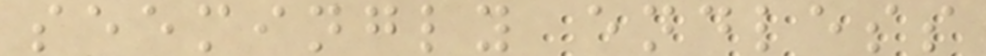seemingly endless
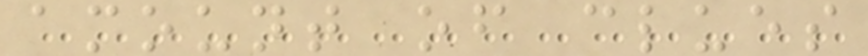amount of clues
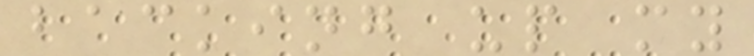backing up my
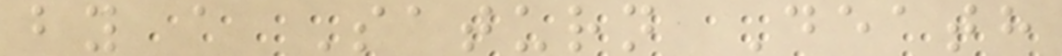by a Saturn Death
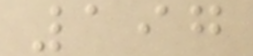197
